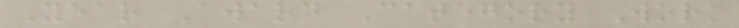Year Award Category Work
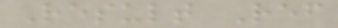Result Ref
